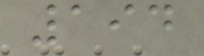194
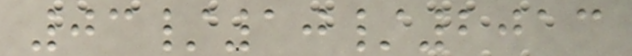03/10/2013
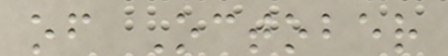of October
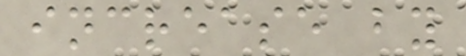increase by
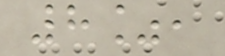8%,
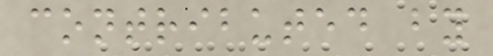contributed by
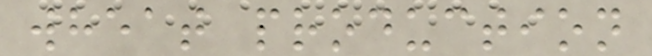wheat production
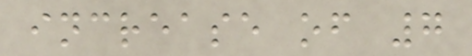increase of 7
